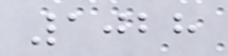1028
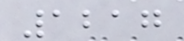1217
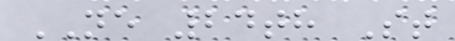NE 24th St
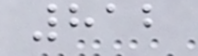812
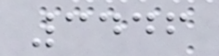3446
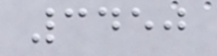3450
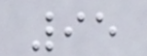95
